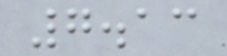7.13
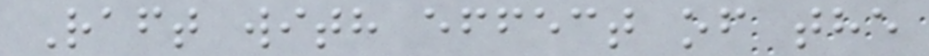Raft with effect of the
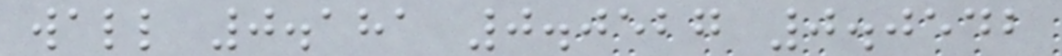wall 0.181 0.0527 0.0542
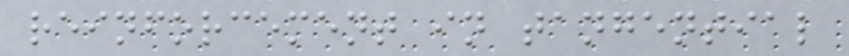reinforcement in tangential
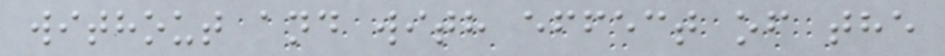without and with effect of the
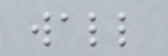wall
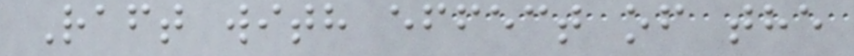Raft with effect of the
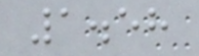1.58
